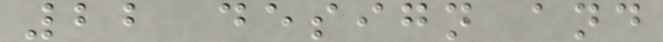22 design and
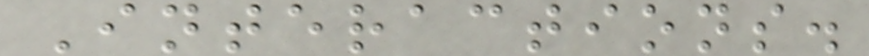Interactions.
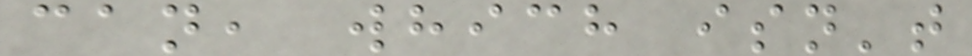can, which isn't
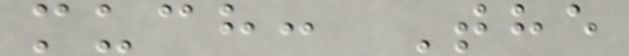much: The
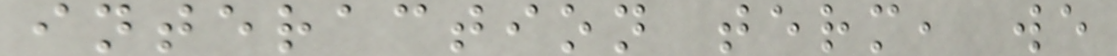interaction term, we
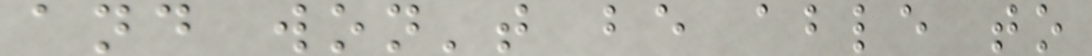and won't be able to
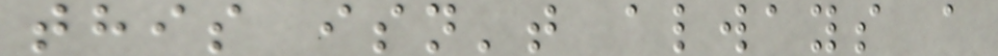this isn't always a
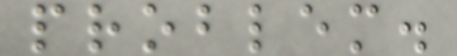problem.
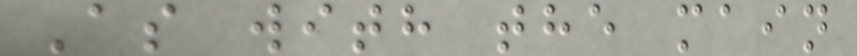As with the main
